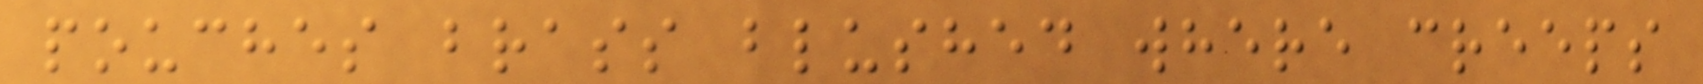pouches brass blushed where creeps
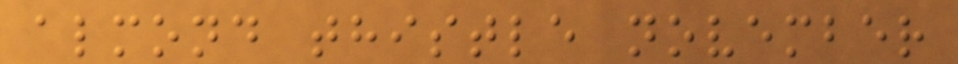almond thistle november
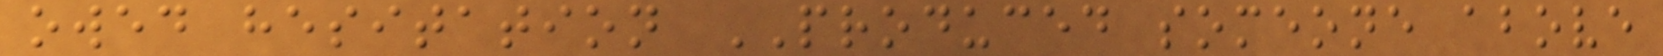owed hesitation PRODUCED someone above
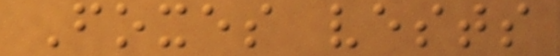Foxes vests
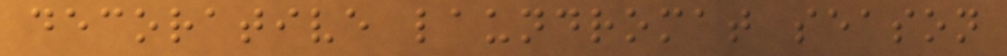decorative laundromat season
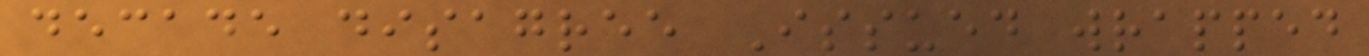decade disagree Issued wrapped
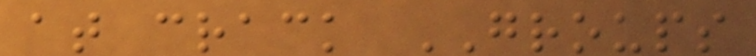at crack GROUPS
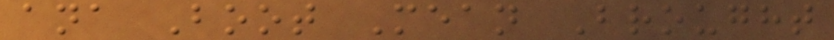ana Boot Mean Brought
